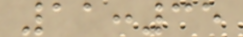11:35
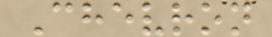Chevron
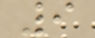9
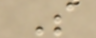S
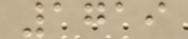1719
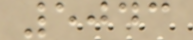5043
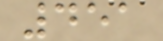451
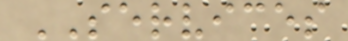SERVICES
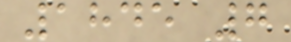1845 7
